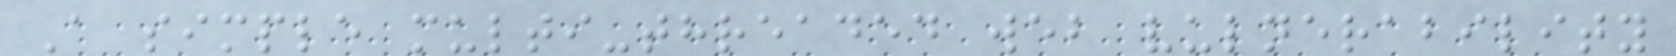A simple multi-threaded web vulnerability
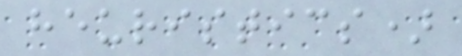heuristics)
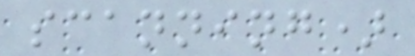scanning)
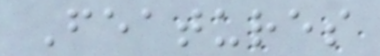Features
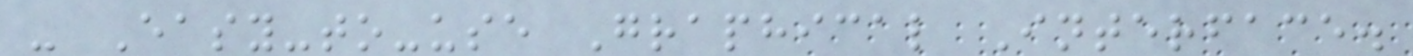- Easy-to-use Graphical Interface.
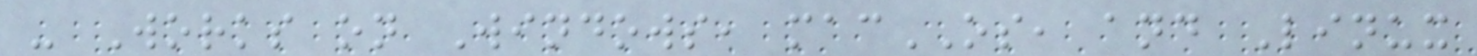- Works on Windows, macOS, and Linux
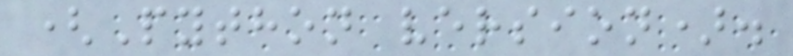(Python version).
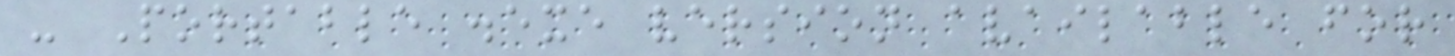- Portable .exe version available for
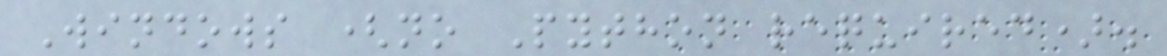Windows (no Python required).
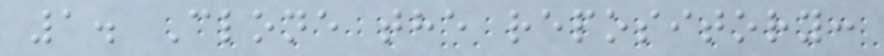1. Clone the repository:
